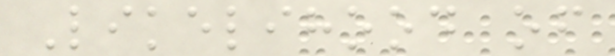Likelihood of
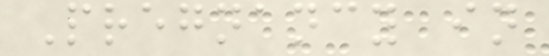Pregnancy in
